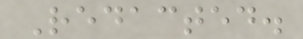Redacted.
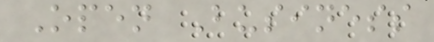Open Business
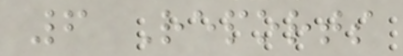6 Reports
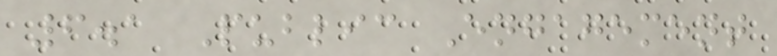6.1 Public Engagement
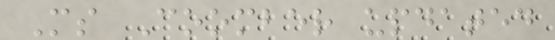Ms Coomber updated
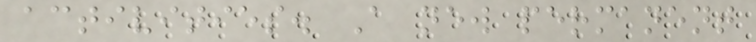activities. A new permanent
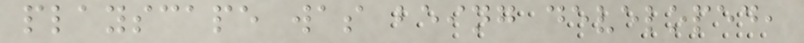playscape was being developed,
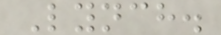Lynch.
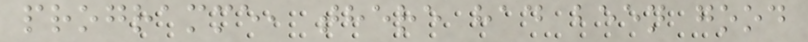programme, there had been good
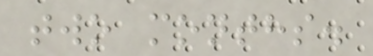two months.
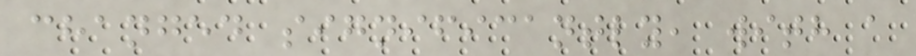changed significantly, with a
